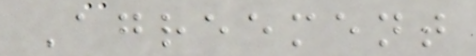Agreement
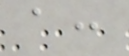a:
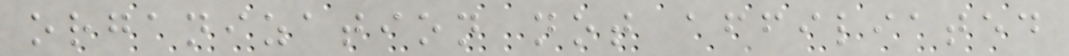organization not affiliated
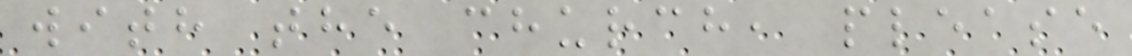with the church, please
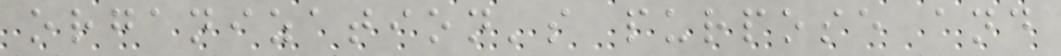organization's purpose and
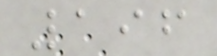196
